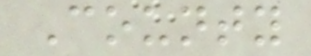County
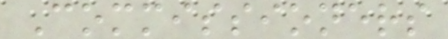Commissioners
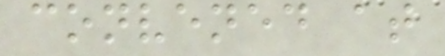convened at
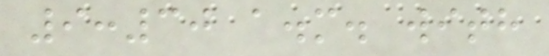9:30 a.m. with
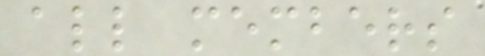all members
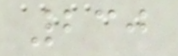230
